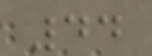44
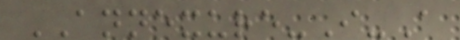ANNEXURE-I-A
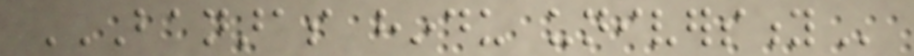BANARAS HINDU UNIVERSITY
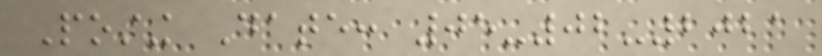Posting Date: 05-02-2021
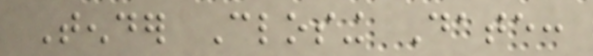Tender Closing Date:
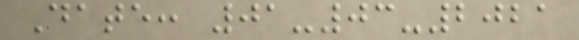Date: 01-03-2021
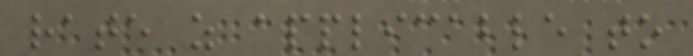rate as applicable to
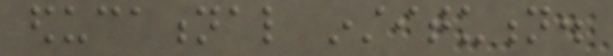educational institution.
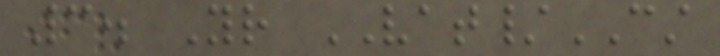3. Your VAT/CST
